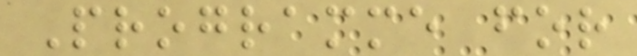Programme for
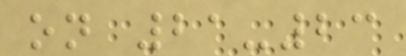on 21-23
